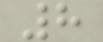8
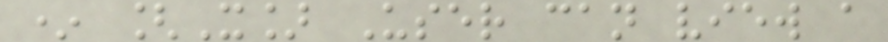* [X] User can view a
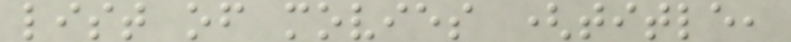list of movies (title,
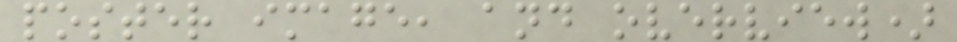poster image, and overview)
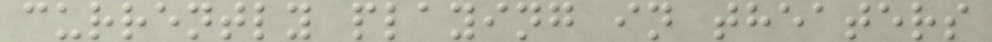currently playing in theaters
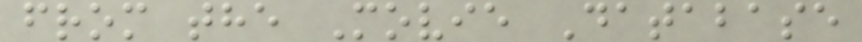from the Movie Database
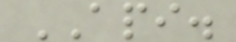API.
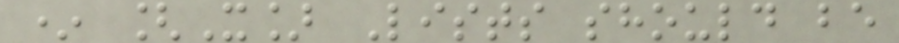* [X] Lists should be
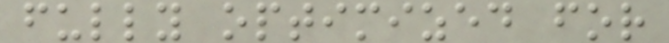fully optimized for
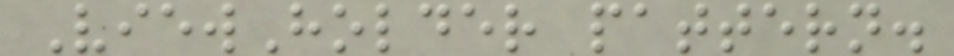ViewHolder pattern.
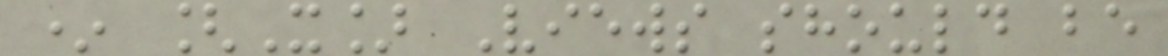* [X] Views should be
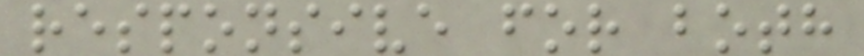responsive for both
